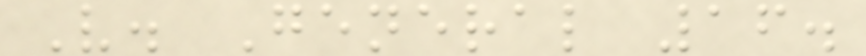V. General 16.
